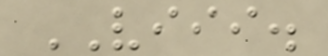VIII.
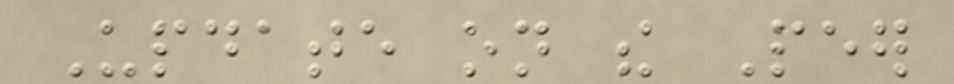Update on the Peer
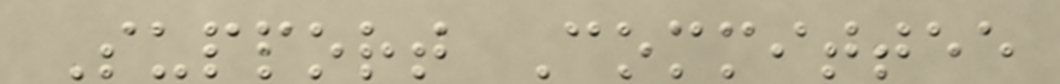Support Committee
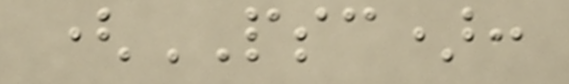(PSC):
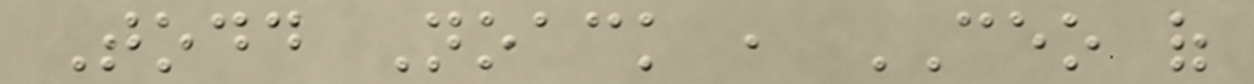Todd Noack , CEO of
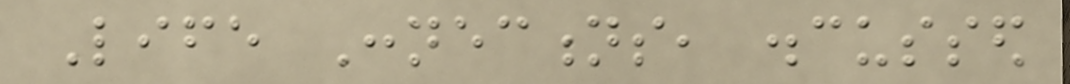Life Connections, discussed
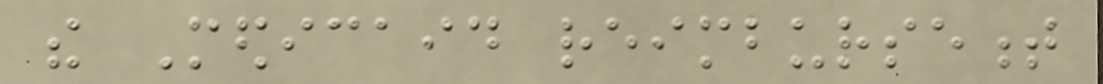the Medicaid reimbursement
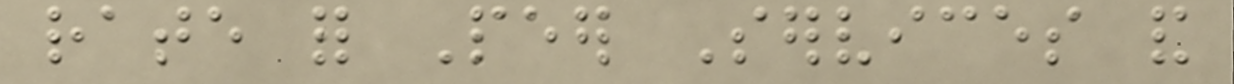rate for Peer Services and
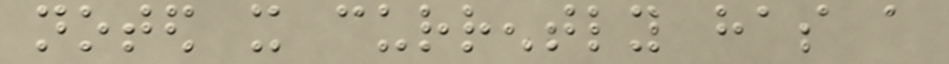noted it currently has a
